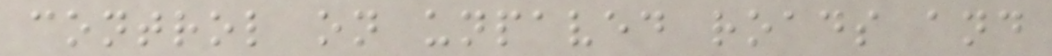control on unpaved roads and
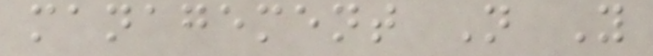management N Y
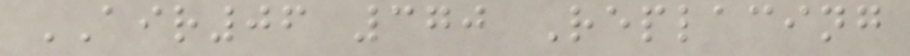AIR06 370 Replacing
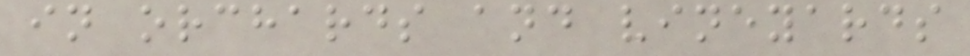in orchards and vineyards
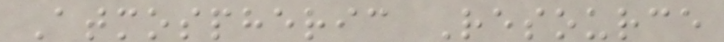Atmospheric Resource
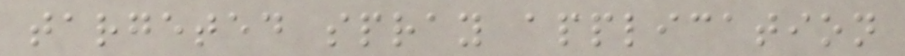targeted spray application
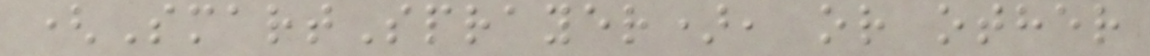(SmartSprayer), or other
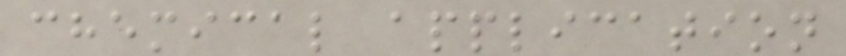chemical application
